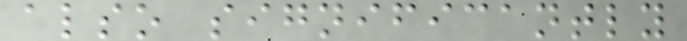also significantly
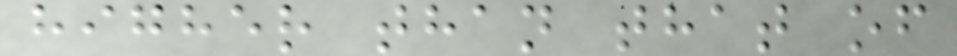higher than that of
